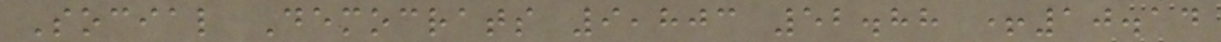Social Democrats 9,803 52.88 +10.14
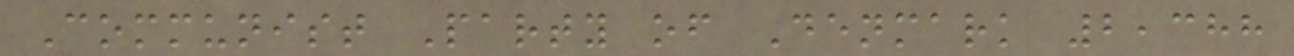Communist Party of Denmark 2,388
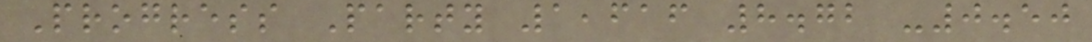Progress Party 1,616 8.72 -0.50
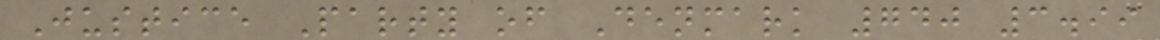Justice Party of Denmark 740 3.99
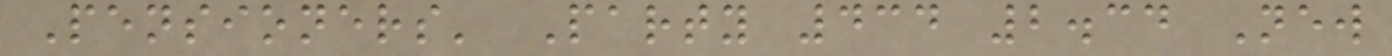Pensioners' Party 434 2.34 New
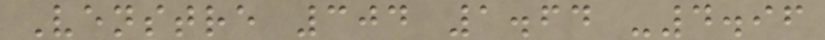Venstre 304 1.64 -4.96
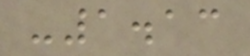-1.13
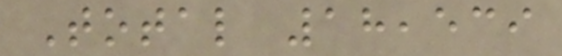Total 18,539
